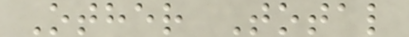Other Total
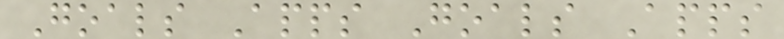Goals Apps Goals Apps
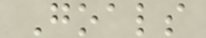Goals
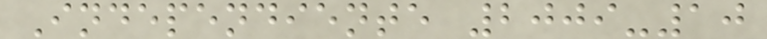Independiente 2009-10
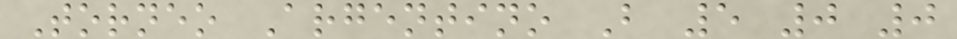Torneo Argentino B 5 0 0
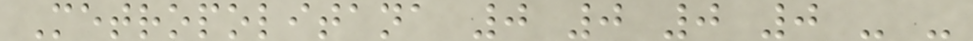Metropolitana 0 0 0 0 - -
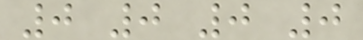0 0 0 0
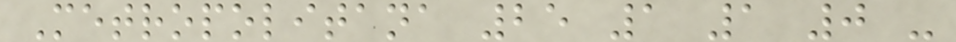Metropolitana 25 1 1 0 -
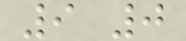9 0
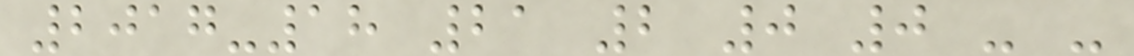2017-18 21 2 0 0 - -
